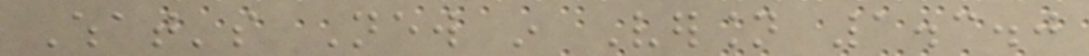What's New in Version 1.3.0
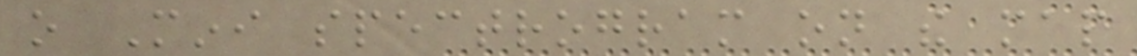o Mini spectrogram on the map
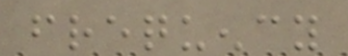frequency
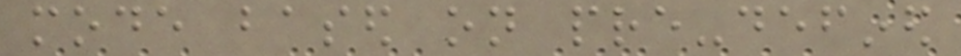mode based on pre-defined
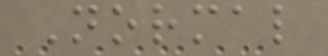Normal
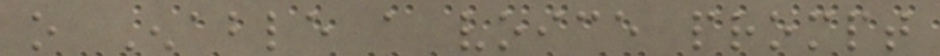o Enable a voice prompt
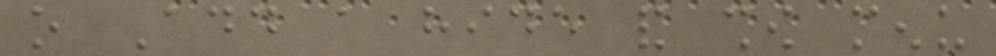o Add a hide and show menu
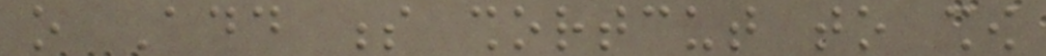o Add s shortcut to show
